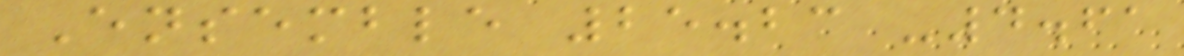Ensemble 25.23 -4.61
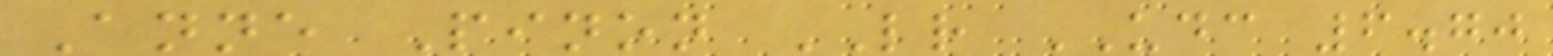Anne Pinon LR UDC 6.70
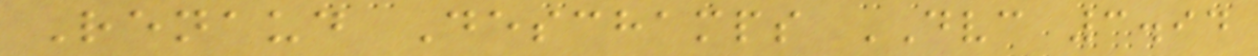Renaud Deschamps DVC 3.94
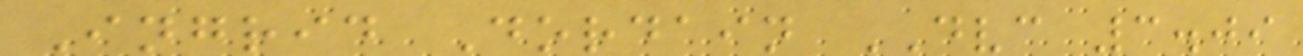Ingrid Dordain DVC 3.09
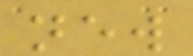new
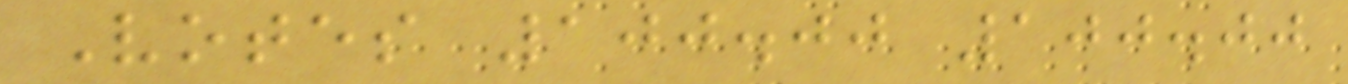Votes 100.00 100.00
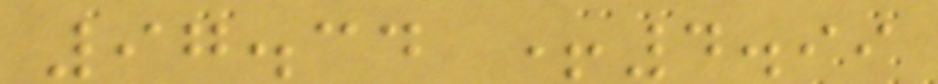97.34 +4.99
